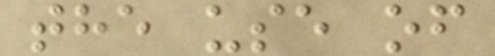the use of
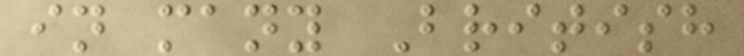in many British
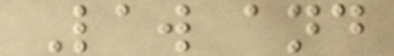Law and
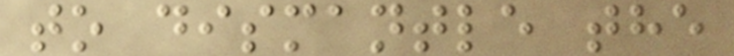to dismantle the
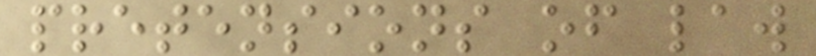pretensions of law
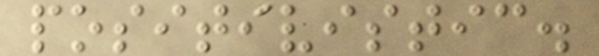positivistic.
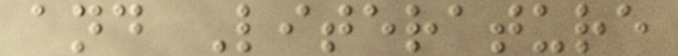and Literature
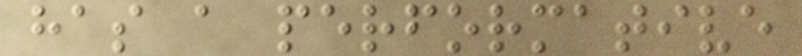has a performative
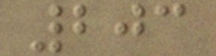203
